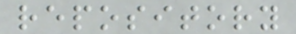repository
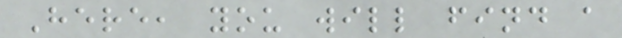Here, you will find a
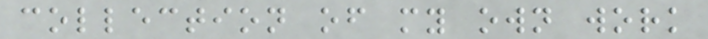collection of my own work
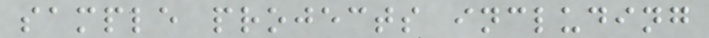sample projects including
